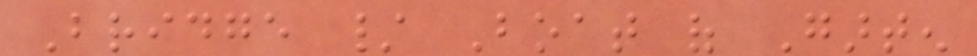Bridge / Boat of Garten
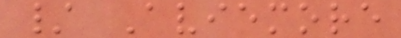/ Aviemore
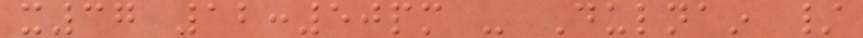x37 12:50pm - Dulnain /
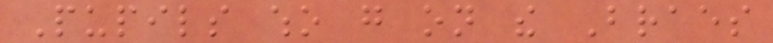Pupils who go on the Braes
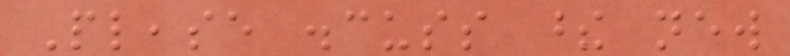Please discuss these new
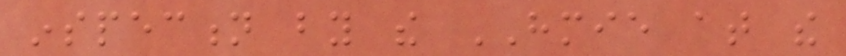inspection by the HMIE at the
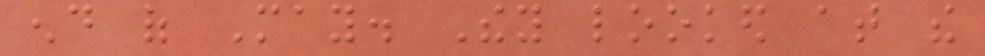end of May. They looked at the
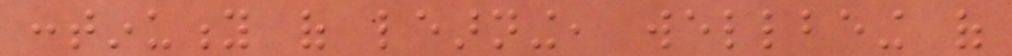continuity of learning, wellbeing of
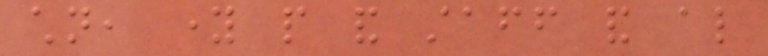children, young people and staff and also
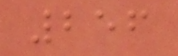256
